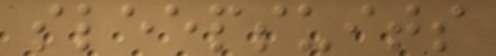sleepsuits
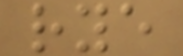rye
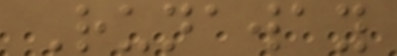Runaway
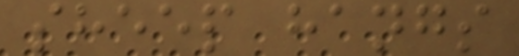sheep hangs
